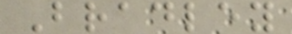Bradley
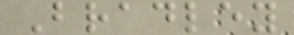Bradley
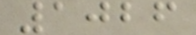1026
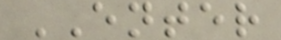ENTER
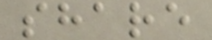share
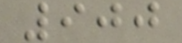900
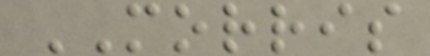MORRIS
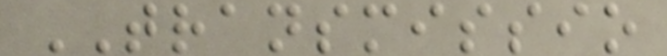TRANSMISSIO
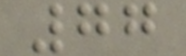77
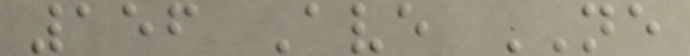156 Ave NE
